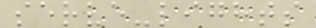serve-lights
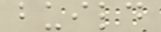build
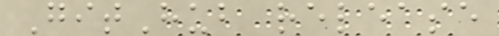GitHub release
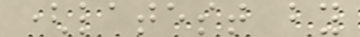(latest by
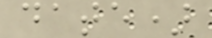date)
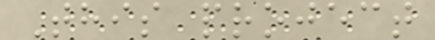This project
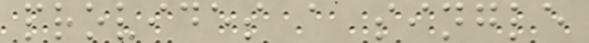provides a single
